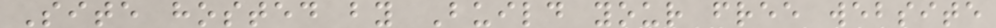Site hosted by Build your free website
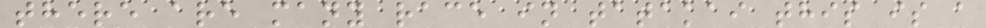there are many race in tatakai this is a
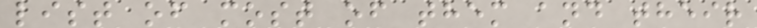list of most of them and their
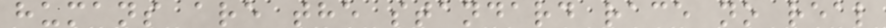humans are the standard race no real
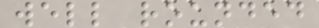well rounded
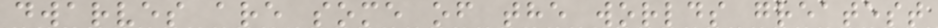dwarves are some of the worlds greatest
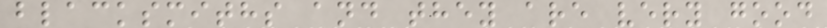blacksmiths and they are very good
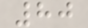80
